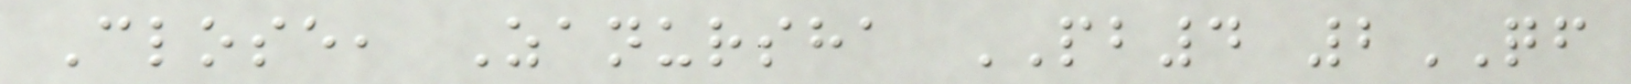Close, Zanursha PB4 2QF
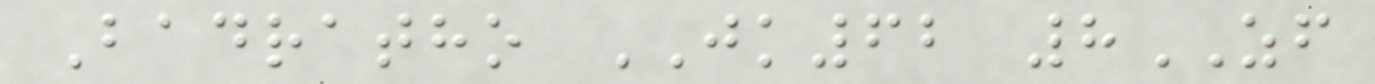Badratho JK62 8ZF
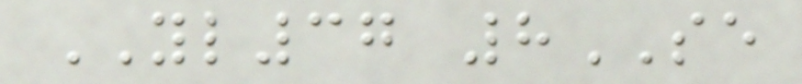YL37 8SE
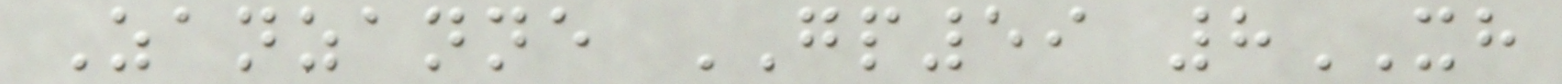Zanzanne GP59 8XH
